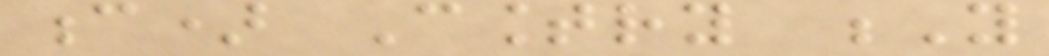c) Country Y
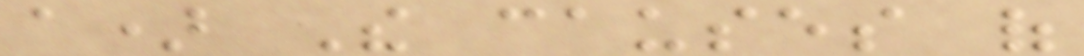a) The causes of
